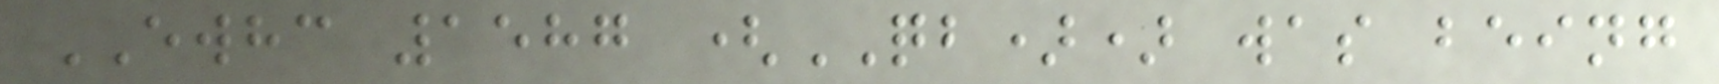EWHC 1587 (QB)) was being
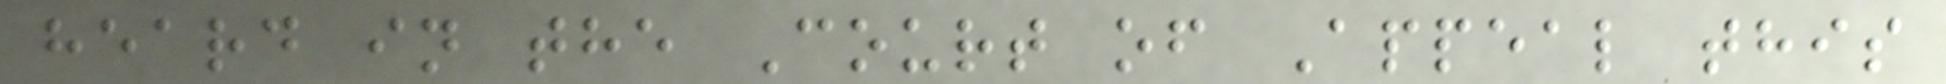heard in the Court of Appeal this
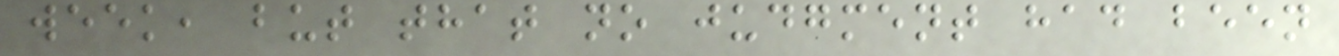week, but that no judgment had been
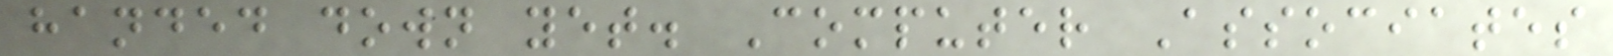handed down yet. Computer Associates
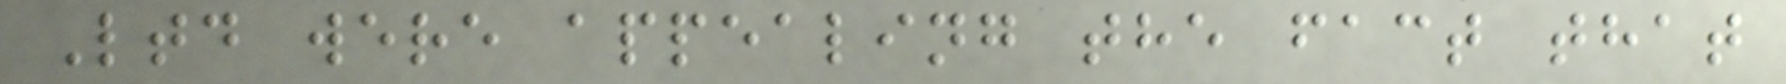Ltd were appealing the fact that
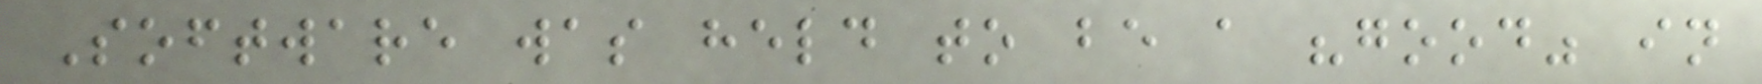Software was held to be a "good" in
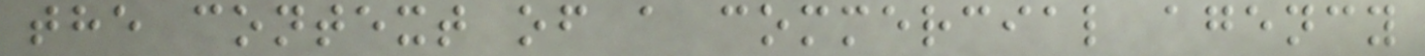the context of a commercial agency
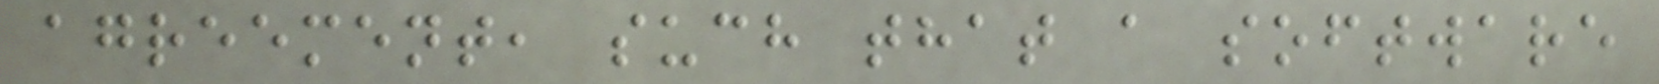agreement, such that a software
